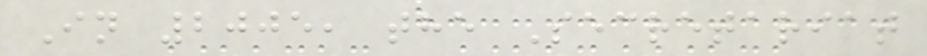In 2005, the Secretariat
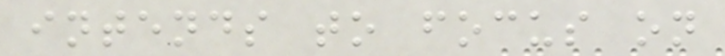intends to focus on
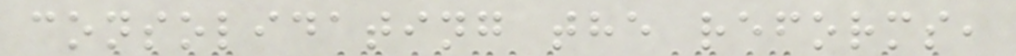consolidating the reforms,
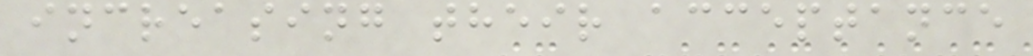increasing their acceptance
